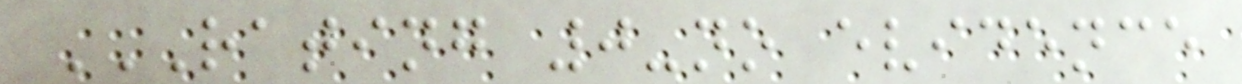RATING 0-NO EVIDENCE
